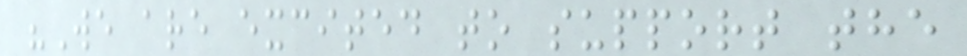"We are excited to support the
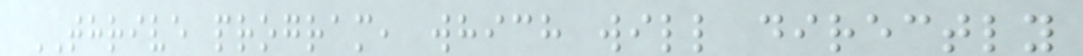THRIVE program, which will directly
